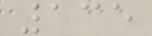135
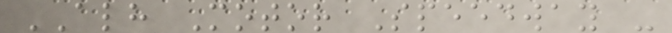ALH Motor Speedway -
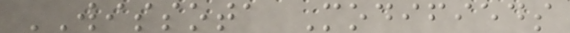WISSOTA Modifieds
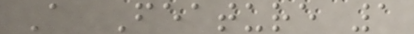A Feature 1
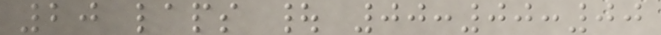20 laps | 00:00:00
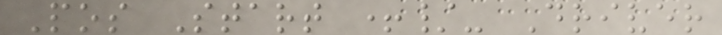Pos Start +/- Driver
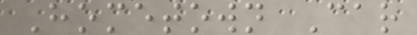Hometown Car
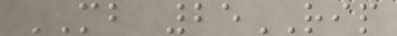MB 25RIP
